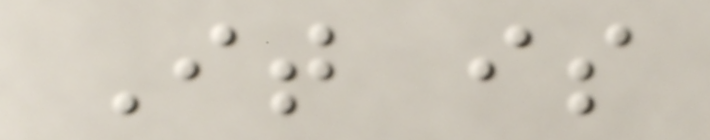It is
